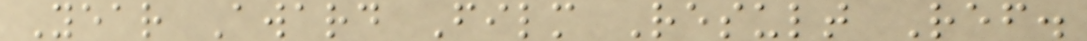Year Award Film Result Ref.
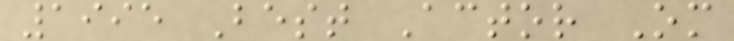1995 Best Actor Om
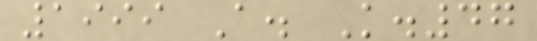1999 A. K.47
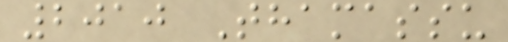2010 Thamassu
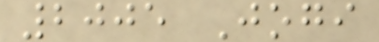2005 Jogi
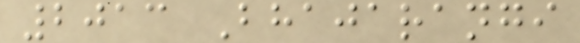2013 Bhajarangi
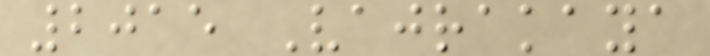2015 Vajrakaya
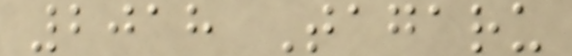2018 Tagaru
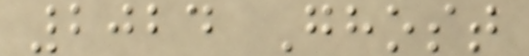2024 Ghost
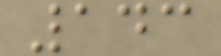143
